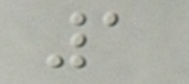1
